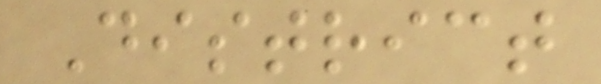District
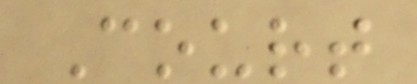Court
